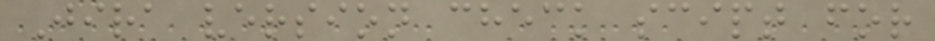Jira version check scipt for
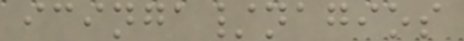icinga/nagios
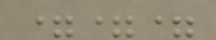===
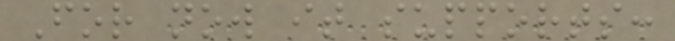For now it supports:
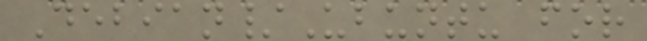Debian/Ubuntu for
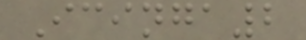Icinga2
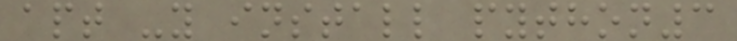apt -y install python3
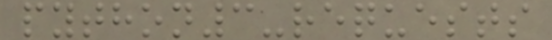python3-requests
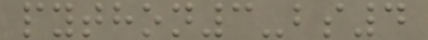python3-bs4
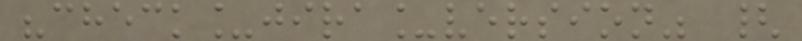"check_jira_version" {
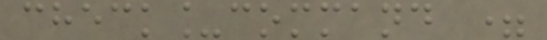check_command =
